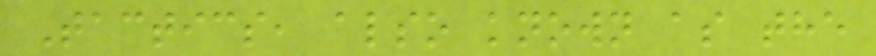Tactics, also known as the
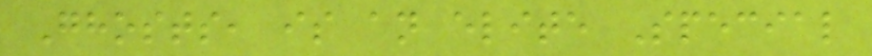Ghosts, is an elite Special
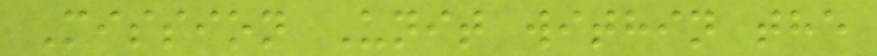Mission Unit within the
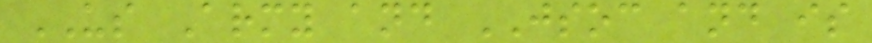US Army and JSOC and is
